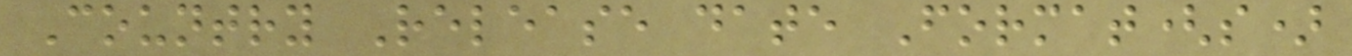Country Release date Format(s)
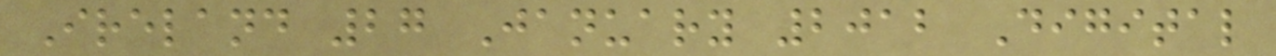Ireland 27 January 2012 Digital
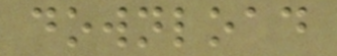download
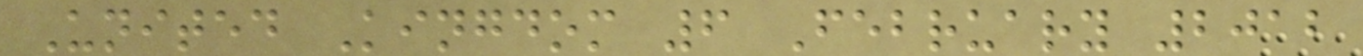United Kingdom 6 February 2012
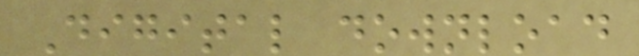Digital download
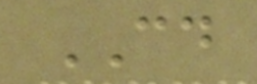CD
